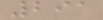291
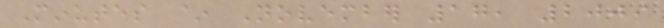Minutes ~ November 17, 2009
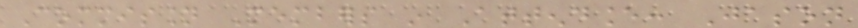Commission Members in Attendance: Jason
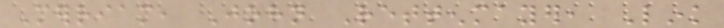Merriam, John Rettenmayer, Link
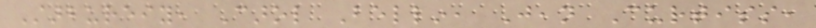Starbureiy, Carol Bellin, Jean Curtiss,
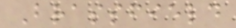Brassfield
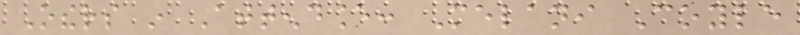Others in Attendance: Melani Coyle
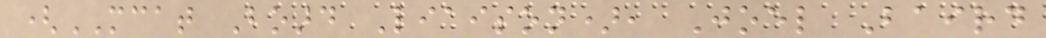(MCAT Board Liaison), Joel Baird
